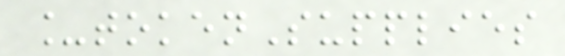_tokenSupplies
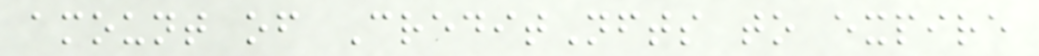amount of CreditNfts to expire
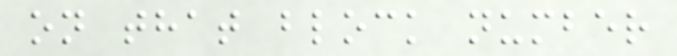on that block number
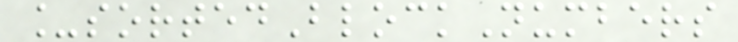_sortedBlockNumbers
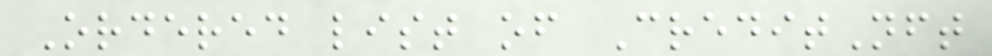Ordered list of CreditNft
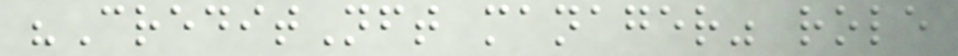"CreditNft manager" role
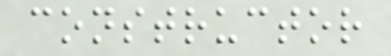constructor
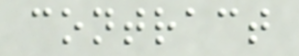contract
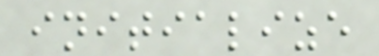initialize
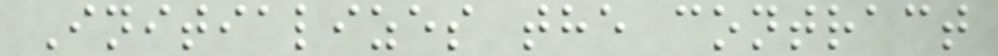Initializes the contract
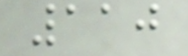110
